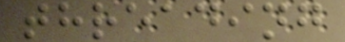threading
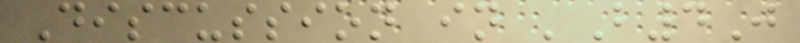Discussion in 'B4J
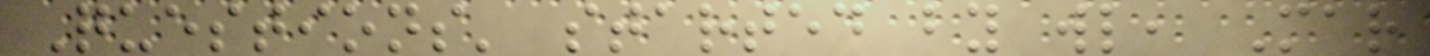Questions' started by wl, Mar
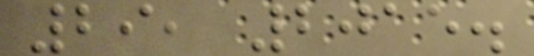29, 2015.
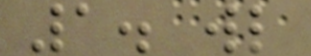1. wl
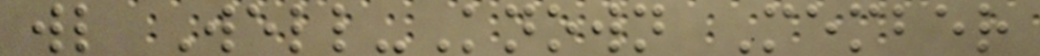wl Well-Known Member
